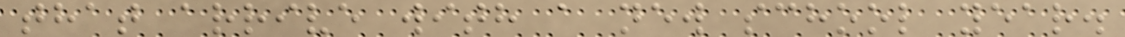that arrive with a new school year.
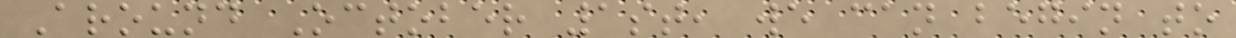Around October 1st, we can begin to
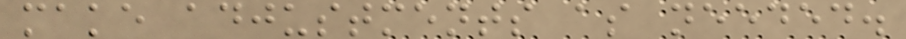make adjustments as needed.
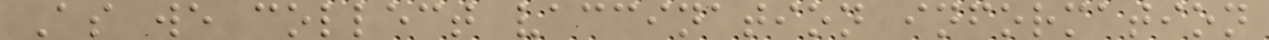As we collect vaccination information
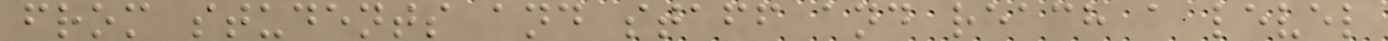from students and staff and reach a level
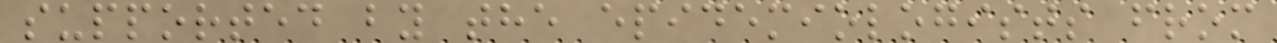supported by the epidemiologists from
